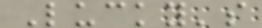Lucky's
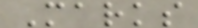Marks
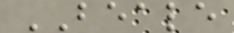BEALE
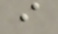i
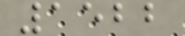1522
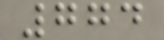774
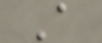A
